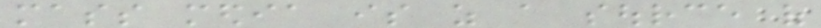mass media is as a source of
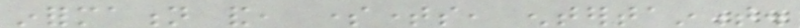information and, sometimes, entertainment.
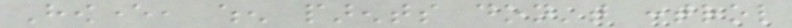However, when parents don't control
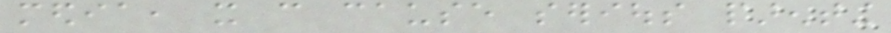media, it can cause serious parenting
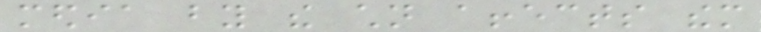media by the children affects them
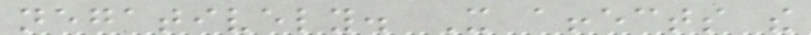negatively. It affects the
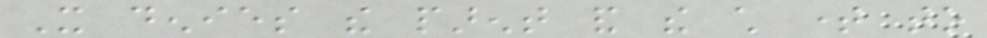It denies the parent and the child time to
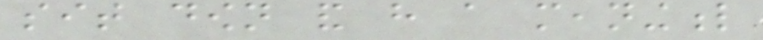sit down and have a meaningful
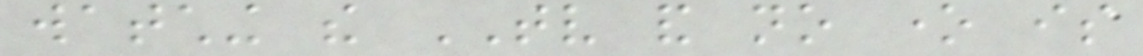watching the TV and no one is
